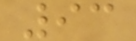93
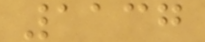1137
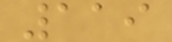119
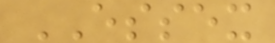ESSEX
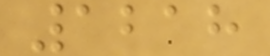1218
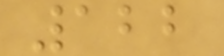122
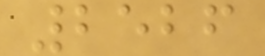2526
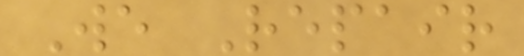We Repair
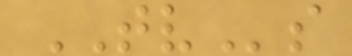TVs
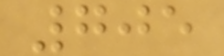705
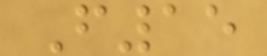F15
